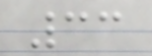33
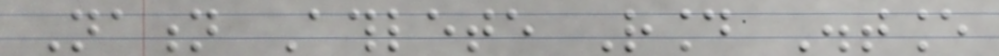Nation Athlete Round Distance
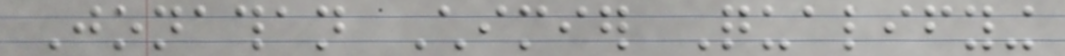Jonathan Chimier Qualifying
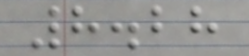8.28
